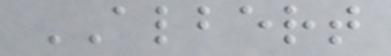ALBERT
